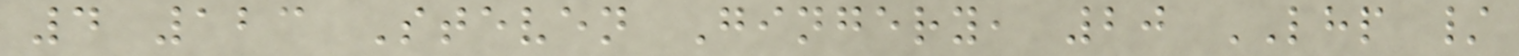4 123 Steven Gingery, 20 LHP /
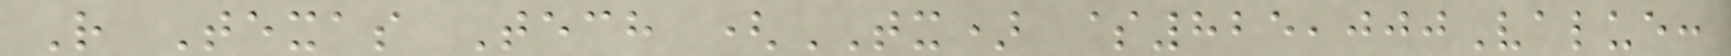R Texas Tech (TX) $825,000Value:
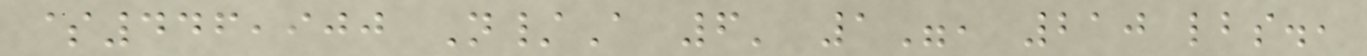$446,900 N/A 6' 1", 210 lbs.,
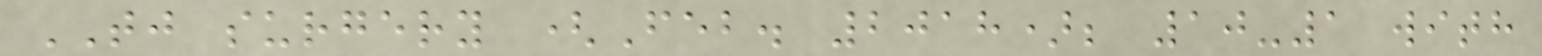TJ surgery (Feb. 2018); 10-1 with
